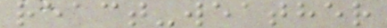react-weather
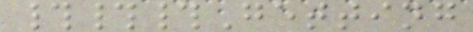###Getting
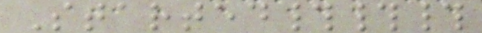Started###
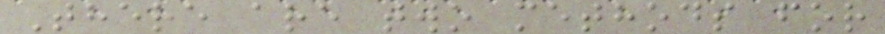There are two methods for
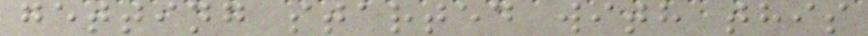getting started with this
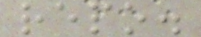repo.
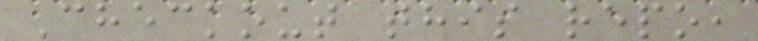Checkout this repo,
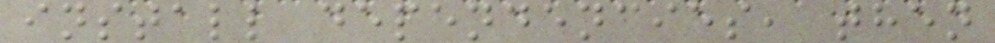install dependencies, then
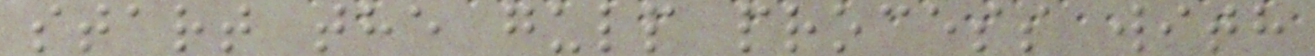start the gulp process with
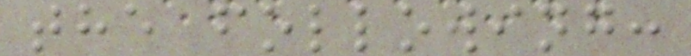the following:
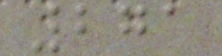271
